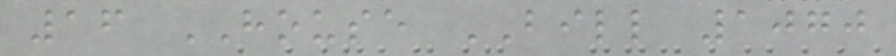16 HOUSE BILL 1070
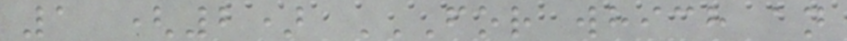1 (2) FOR WHICH AN
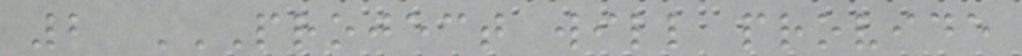2 PROJECT WILL PROVIDE
